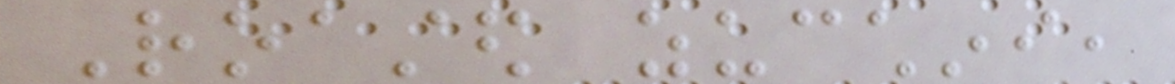Roasted zucchini,
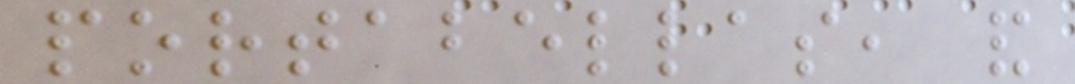portabellas, and
